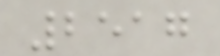2517
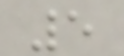5
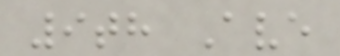9th Ave
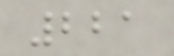221
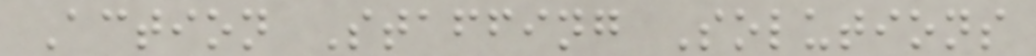Action Staffing Solutions
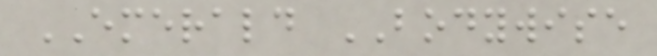EMERALD BODYWISE
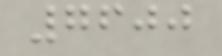7600
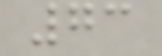73
